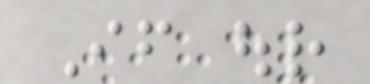If our
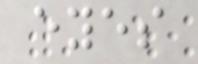eyes
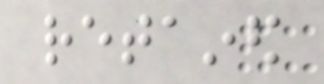retained
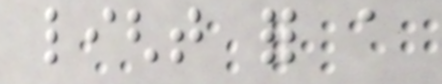light for a
